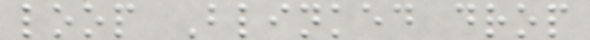loop Blinked drop
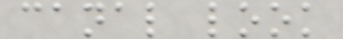canal look
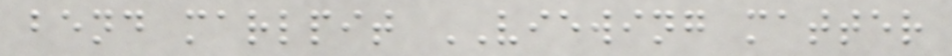bend marlpit VIEWING matter
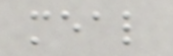meal
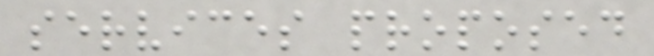services proposed
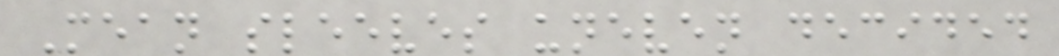Mean sleeves uneven decided
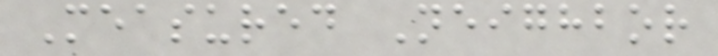Measured Neighbor
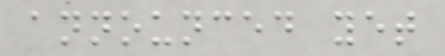announced yet
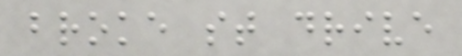broke st drive
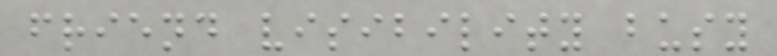friend visibility busy
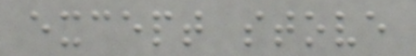except stove
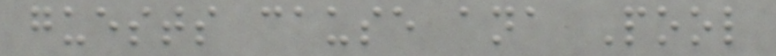guests cause ana Pool
